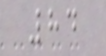84
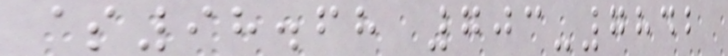$98.68 703-7842
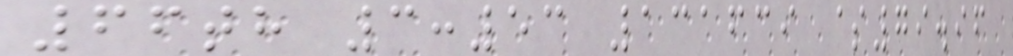66th 3:53 131639 $79.96
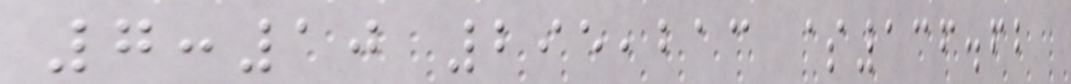7:10 295,213 $136.62
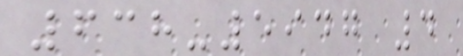638-5947 4
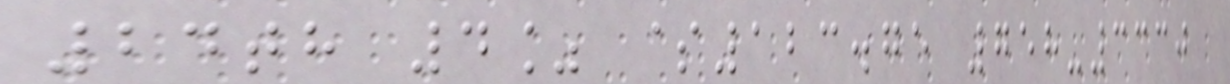24th 4% $123.75 758-3330
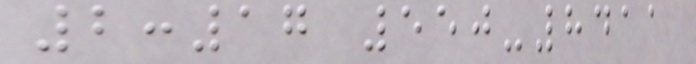2:17 550-8411
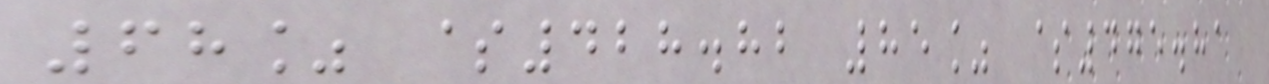68% $428.82 85% $475.81
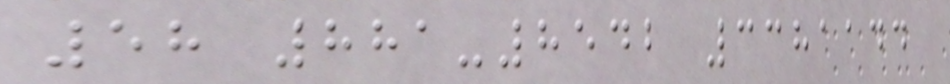58 881-8542 3381144
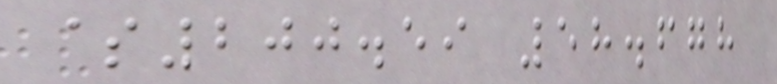$200.59 58.678
